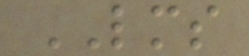LMS
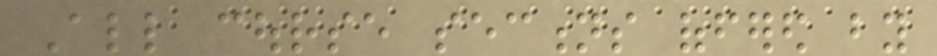All course sections offered by
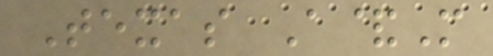Texas A&M
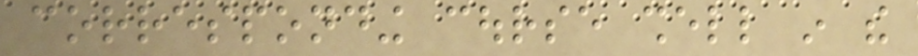corresponding course shell in the
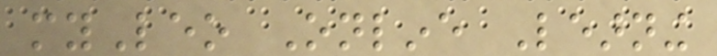myLeo Online Learning
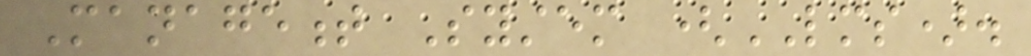Management System (LMS).
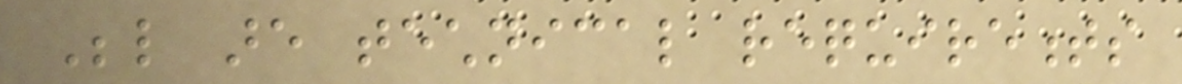Below are technical requirements
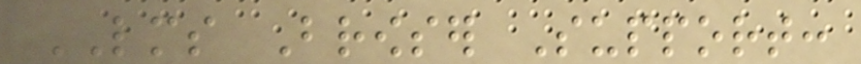LMS Browser Support:
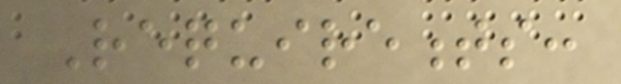Requirements:
